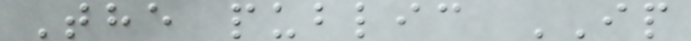The public IP
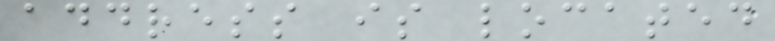address is located
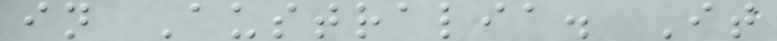in Australia. It
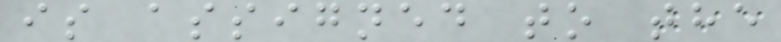is assigned to the
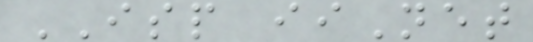ISP iiNet
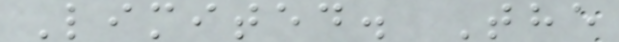Limited. The
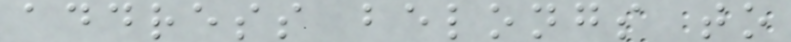address belongs to
